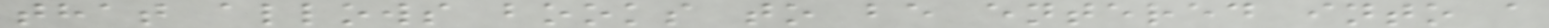that allows books to be entered into a
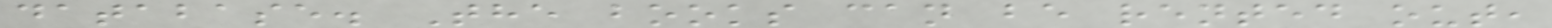database. The books can be rented out,
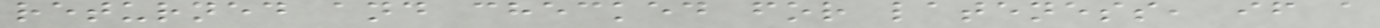returned and checked for lateness, if a
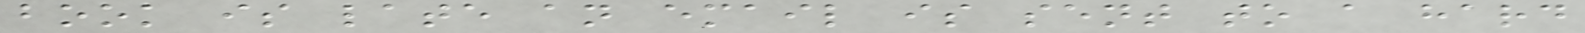book is late an email is sent to a hard
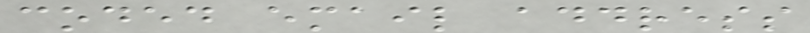coded email address
